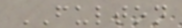FULTON
